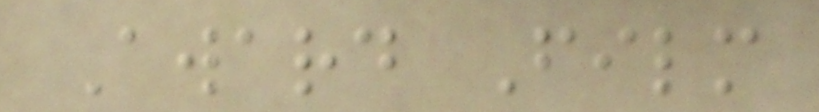Award Film
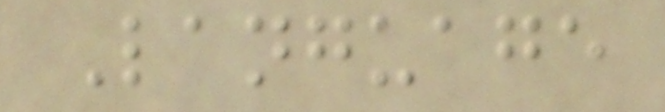Language
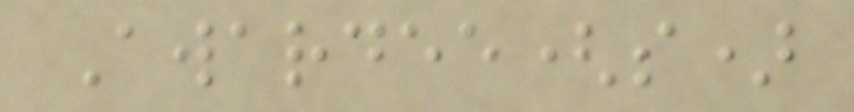Awardee(s)
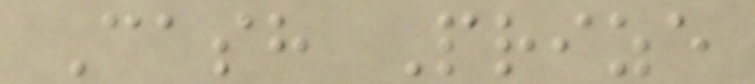Cash Prize
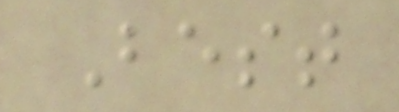Best
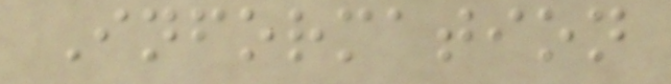Information
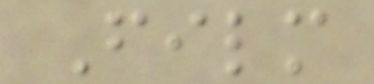Film
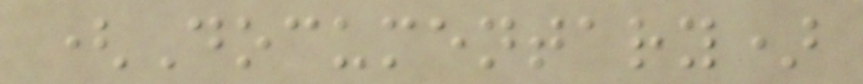(Documentary)
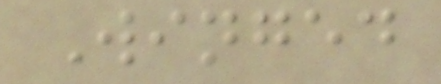Winged
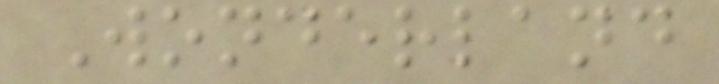Wonderland
